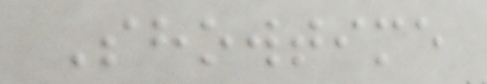Showtime
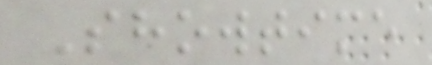Showtime
